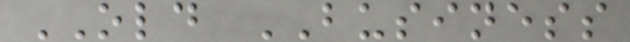OLD BUSINESS
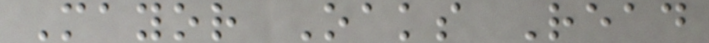Mayor Oaks Read
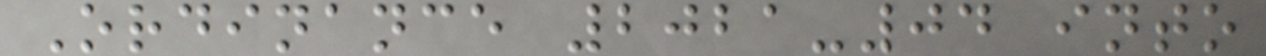Ordinance 2021-04 into
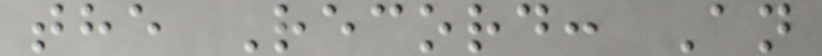the Record: An
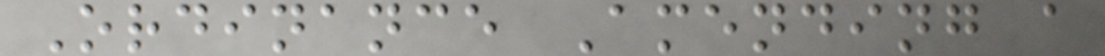Ordinance Amending a
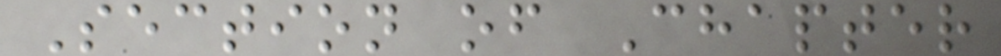Section of Chapter
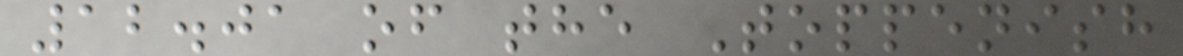12.01 of the Toppenish
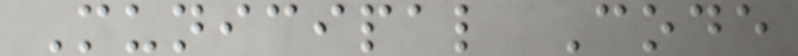Municipal Code
